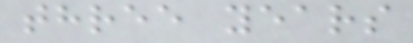three years
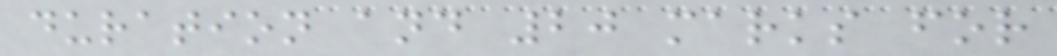duration and 20 marks for
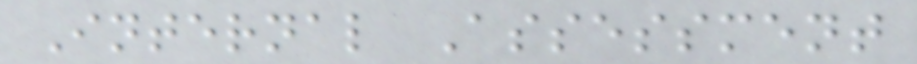Internal Assessment
